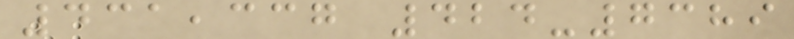431,337 424-7389
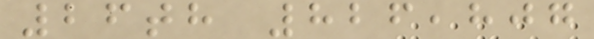26th 826,807
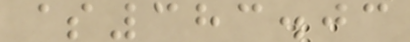$383.03
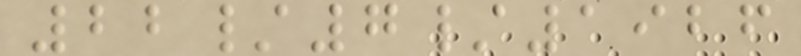22/7/1926
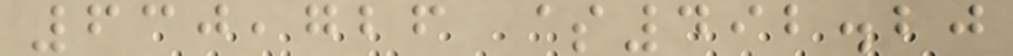630,726 $492.20
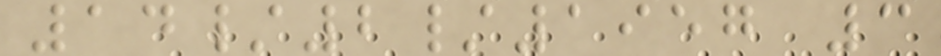14/2/1957 3
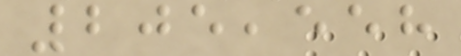205,558
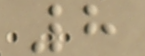8
